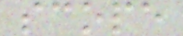scope
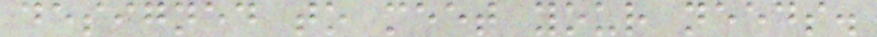designed to meet your needs.
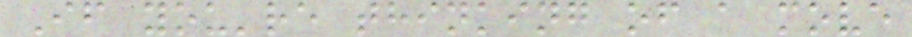If you're thinking of a move
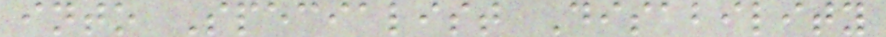into Specialist Disability
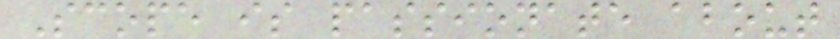Scope is passionate about
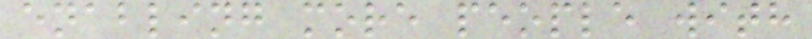enabling more people with
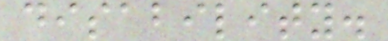disability.
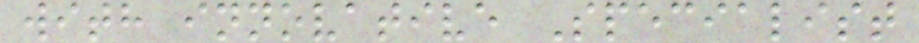with innovative Specialist
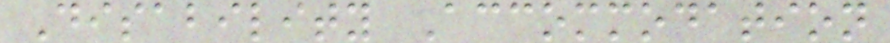Disability Accommodation
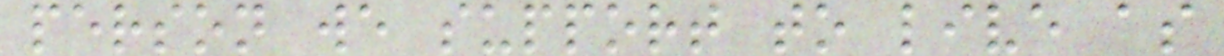person we support to live as
